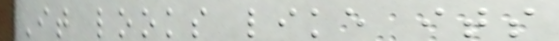It looks like its
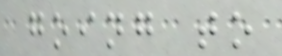going to
